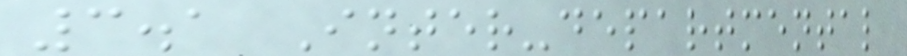3.1 Inter-departmental
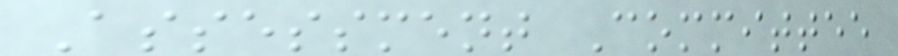Assessment Committee
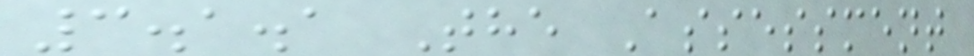3.1.1 The Assessment
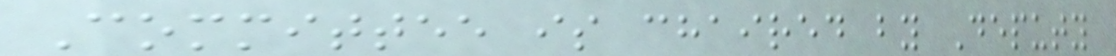Committee is chaired by Deputy
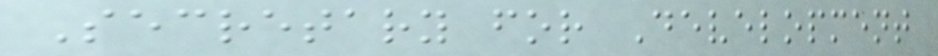Secretary for Development
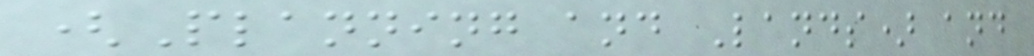(Planning and Lands) and
